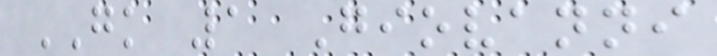GK 1 Giovanni
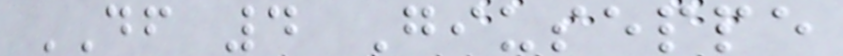DF 4 Giuseppe
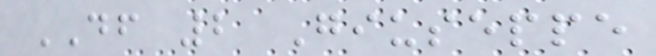DF 2 Giuseppe
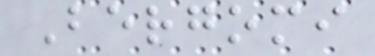Bergomi
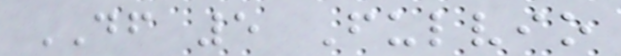DF 5 Fulvio
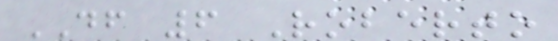DF 6 Roberto
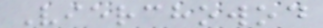Vierchowod
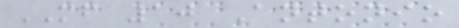MF 10 Antonio
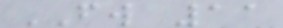FW 11
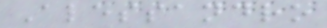Alessandro
